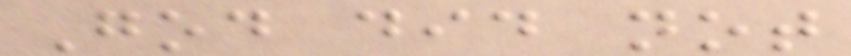God did not
